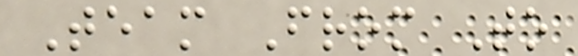Team From To
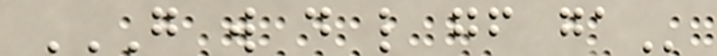G W D L GF GA
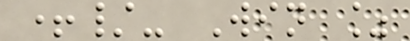+/- Win %
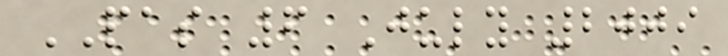PAS 6 July 2009
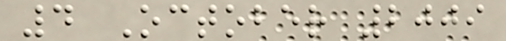4 October 2009
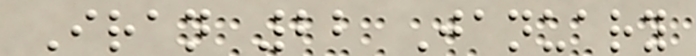Iran 22 January
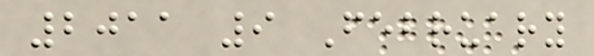2011 9 February
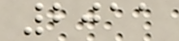2011
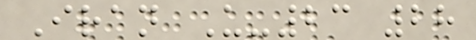Iran U-23 28
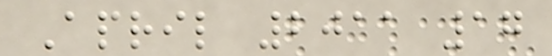April 2011 17
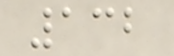132
